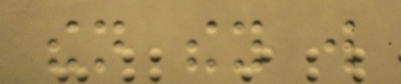then they will
